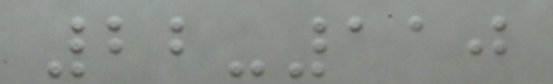22-110
